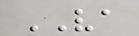VA
